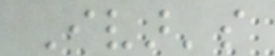Ivar's
